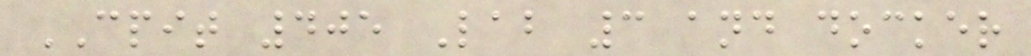CPIT 405 Lab 3 and docker
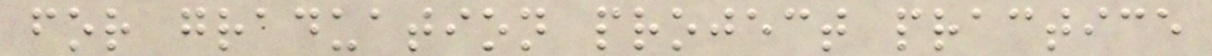for graduation project practice
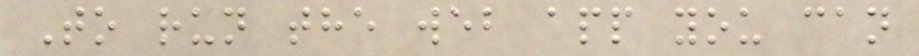To run the web app you can
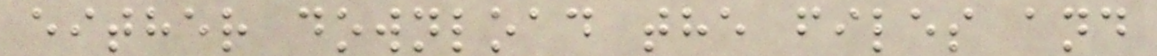either download the files and
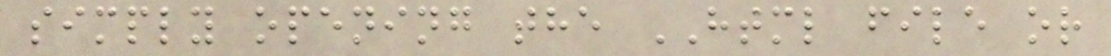simply opening the HTML file or
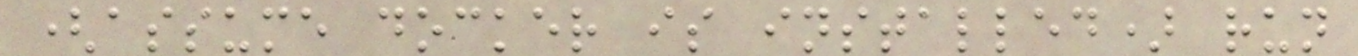(assume docker is installed) run
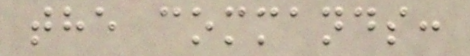the commands:
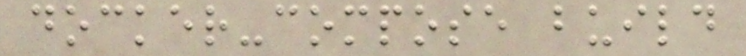docker-compose build
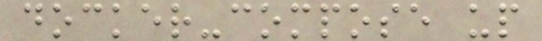docker-compose up
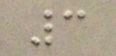3
